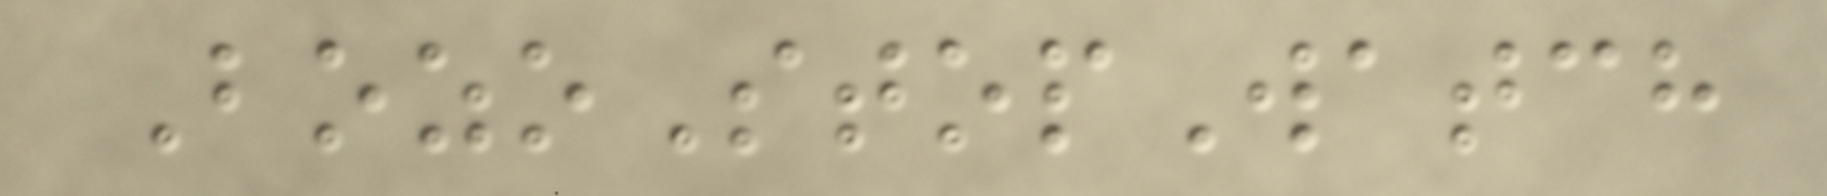BozoStopWatch
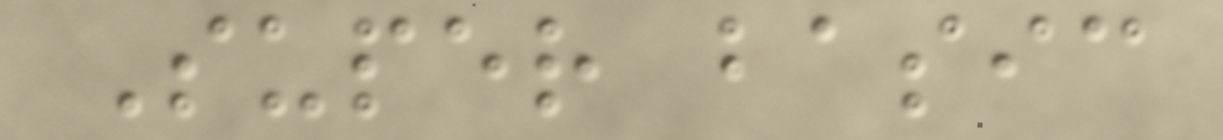Super basic
